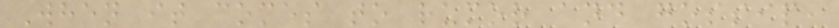When it comes to rumor and gossip,
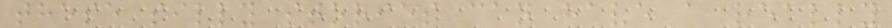these silly stories can have a really
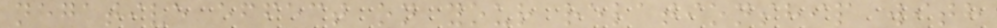negative effect on your relationship with
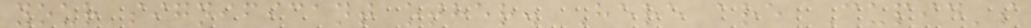your significant other. Here are Cupid's
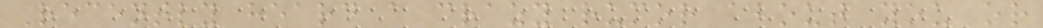Recently heard a crazy rumor about you or
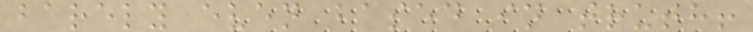barely even based in truth!
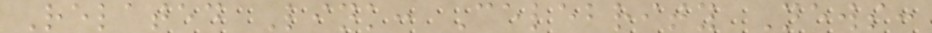Related Link: Celebrity News:
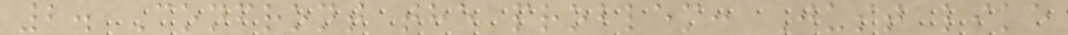2. Confront the problem: Just like
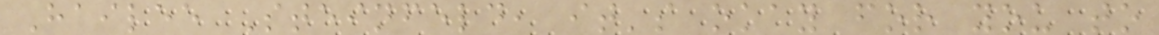Hailee Steinfeld, it's okay for you to
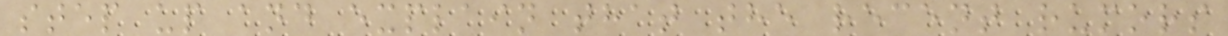step up and explain that the recent rumors
